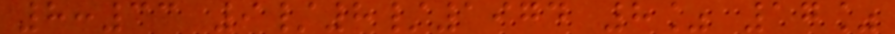8:33 9/8/1974 8% 17%
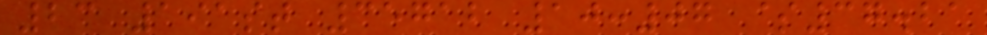23 191st 35712 10:07 $37.21
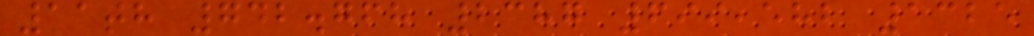11th 742.768 2387 699,582 1325
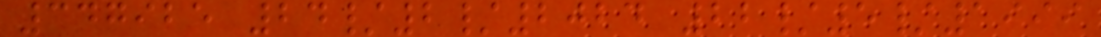347925 24/2/2024 22/5/1999
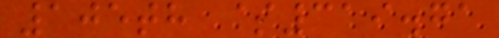105th $319.71
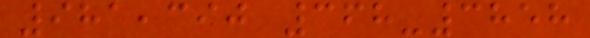981,390 368-3858
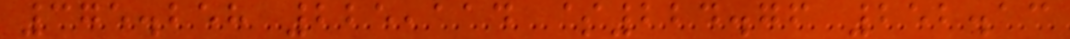375.258 225,114 $224.76 252.13
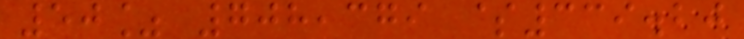50% 708,379 $339.20
